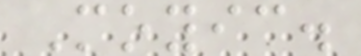Moyic.
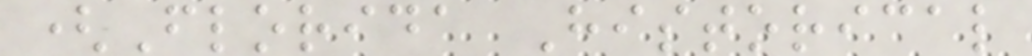(Florida Historical
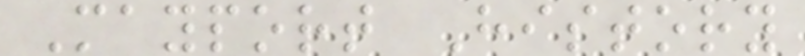Mayport History
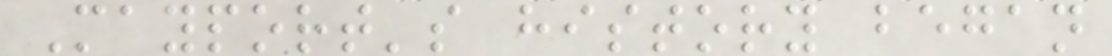Mayport's history began
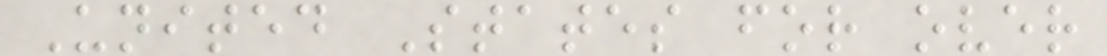United States for over
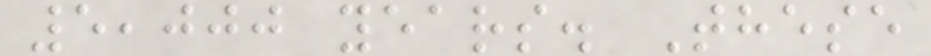5,000 years. These
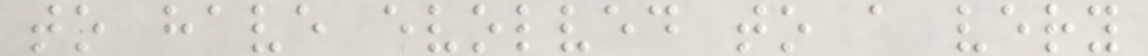to have evolved to a very
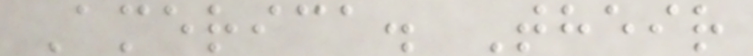America. Their
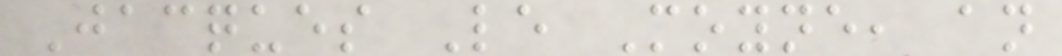Jacques Le Moyne, an
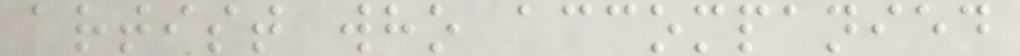artist who accompanied
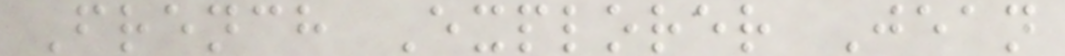French Explorer Jean
